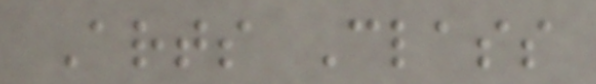Arts Class
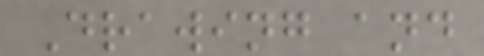Drawing and
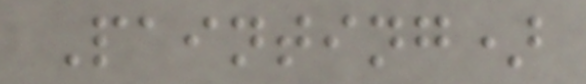Painting)
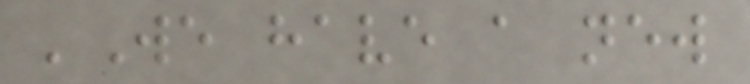'We have a new
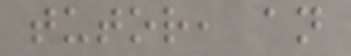tutor, an
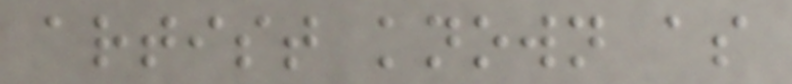artist known as
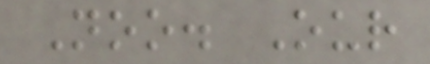Noo. Our
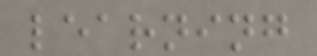learning
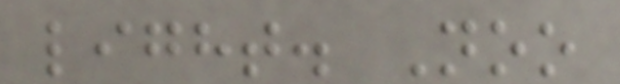light. Noo
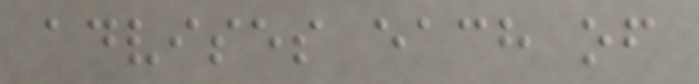advises each of
